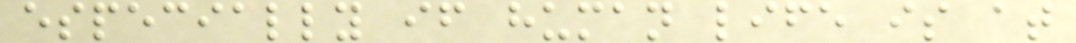especially if human life is at
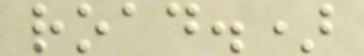road.)
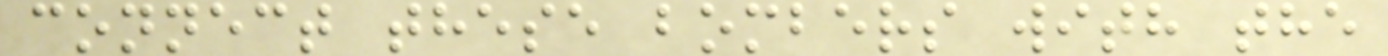connect these bombers with the
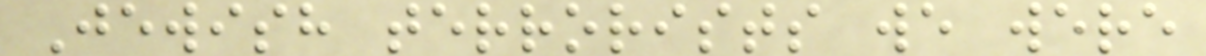Jewish terrorists we were
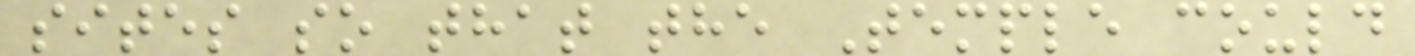sites so that the Temple could
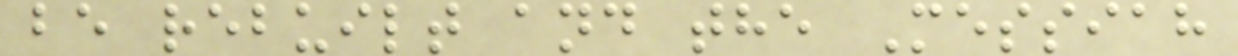be rebuilt and the Messiah
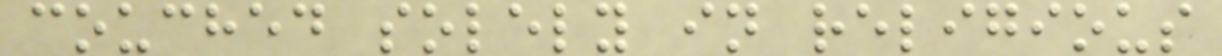couched solely in religious
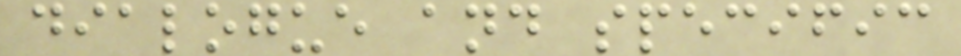dialogue and specific
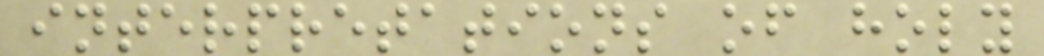interpretations of holy
